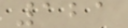121
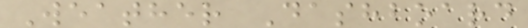Weather Dashboard
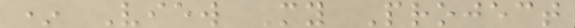* View My Project
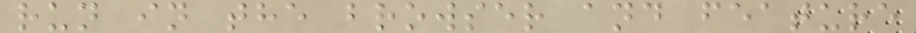run in the browser and feature
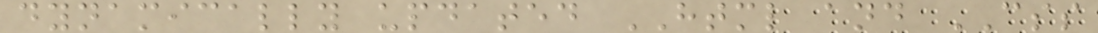dynamically updated HTML and CSS
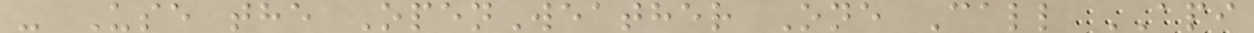- Use the OpenWeather One Call API
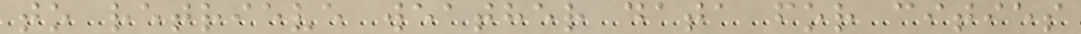to retrieve weather data for cities
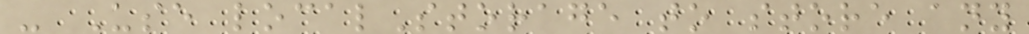- Use localStorage to store any
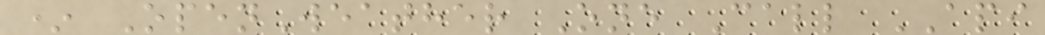* OpenWeather One Call API
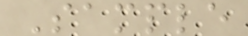Sample
